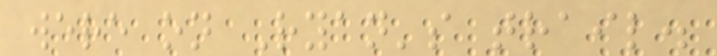were on Ryan's trail.
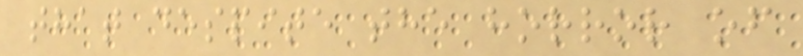that despite the horror of
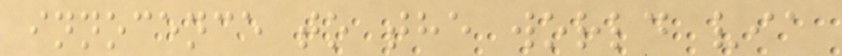innocence to the world via
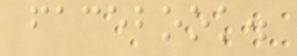facebook.
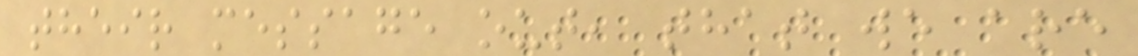their message out, that we are
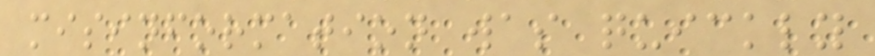misinformation was quickly
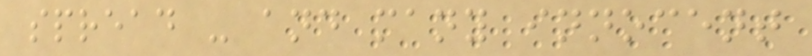spread - and many innocent
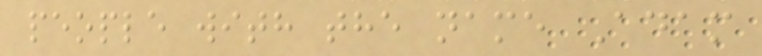people with the name Adam
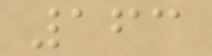163
